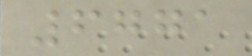6771
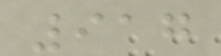917
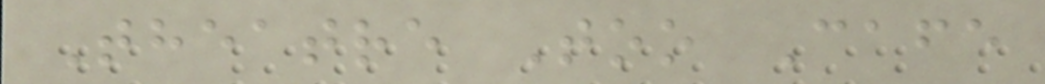Theatre Too Cafe
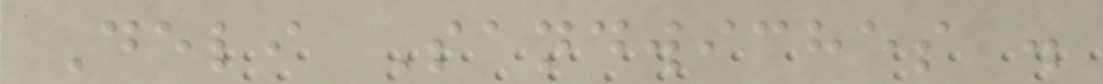Deli Sandwiches .
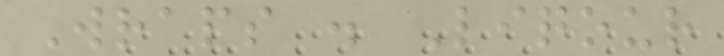Wraps . Liqour
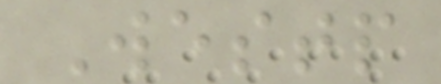Westp
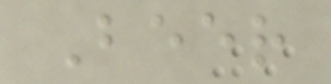Beer
